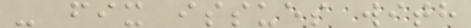- fix issues with
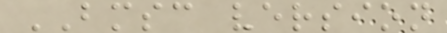BMSC version
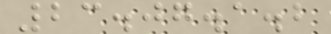23.07.1.2
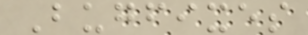Bugfixes
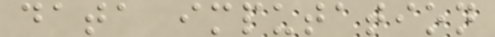data imputation
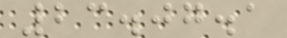23.07.1
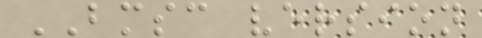BMSC version
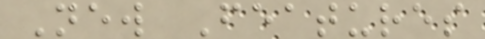New Features
